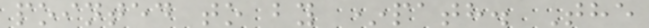pointed to by *path. The
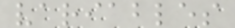variables
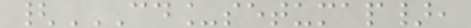{CD_SETUMAP},
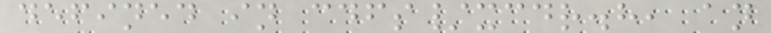defined in cdfs/xcdr.h, an
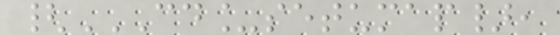{CD_SETUMAP},
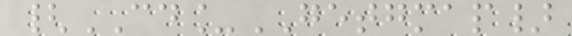{CD_GETGMAP}
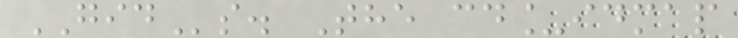GIDs. The cd_idmap
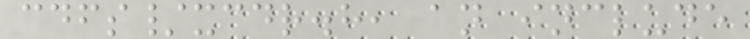cdfs/xcdr.h, an include
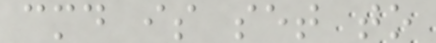cmd is set to
